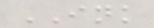INK
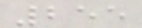255
